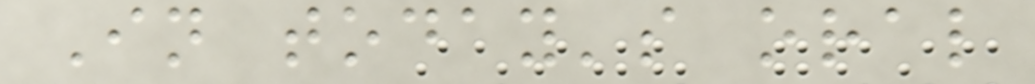In today's oral
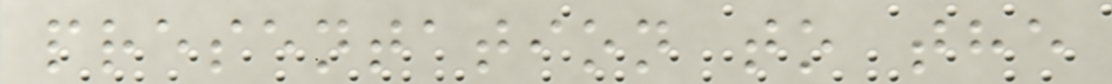presentation to the
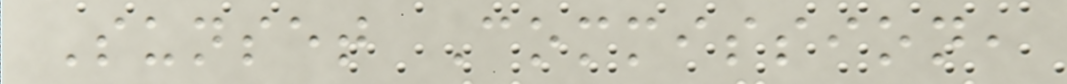Sunset Commission,
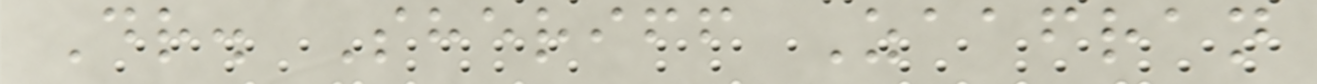Dr. Sheriff Zaafran
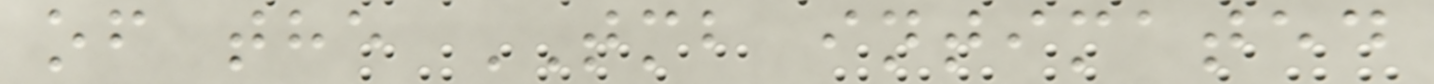of the TMB intimated
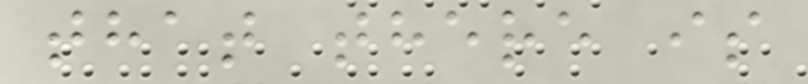that there is
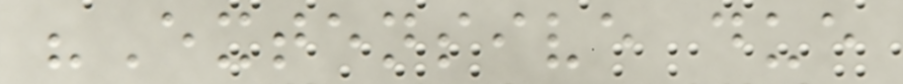"Extensive due
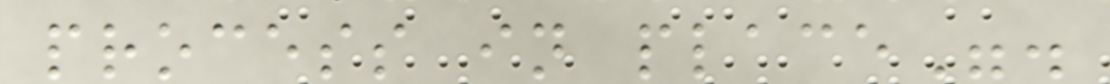process in place".
